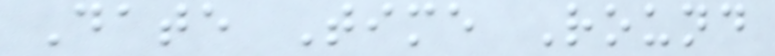Date Time Round
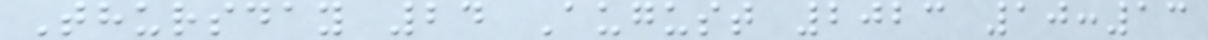Thursday 24 August 2023 10:13
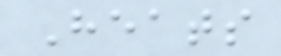Heats
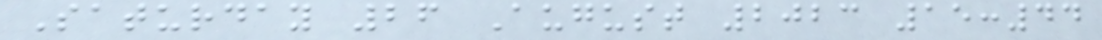Saturday 26 August 2023 15:44
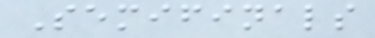Semifinals
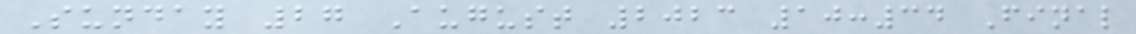Sunday 27 August 2023 10:34 Final
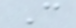C
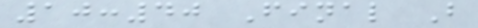10:40 Final B
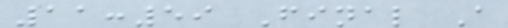11:59 Final A
